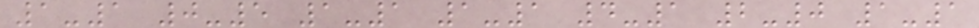1-1 0-5 1-1 1-1 4-1 2-0 1-1
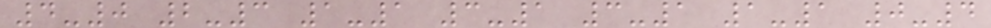4-0 2-3 1-1 3-1 3-1 1-1 0-4
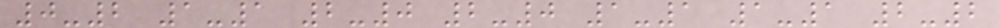0-2 1-1 2-0 2-0 1-1 1-1 2-2
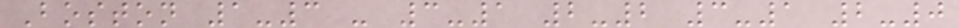Boston 1-3 - 3-1 2-2 3-1 2-0
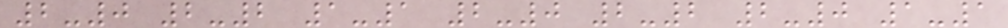2-0 2-2 1-1 2-0 2-2 2-0 1-1
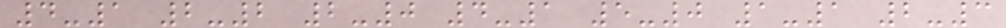4-1 2-2 2-0 4-1 5-0 1-1 2-3
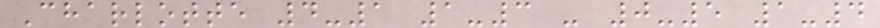Charlotte 4-1 1-3 - 0-5 1-4
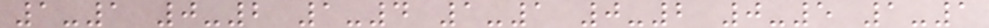1-1 0-2 1-4 1-1 0-2 0-5 1-1
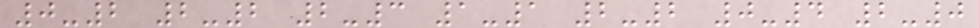0-2 2-2 2-3 1-1 2-2 0-4 2-0
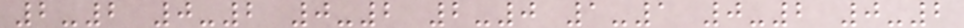2-2 0-2 0-2 2-0 1-1 0-2 0-2
